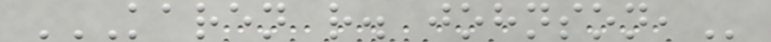KAREN R. JOHNSON,
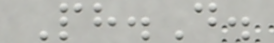Ph.D.
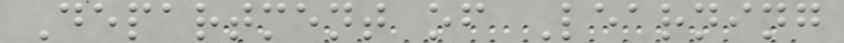Department of Learning
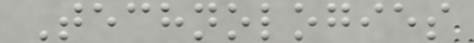Technologies
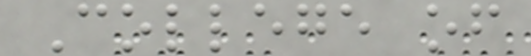College of
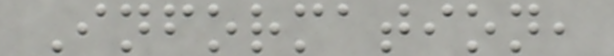Information,
